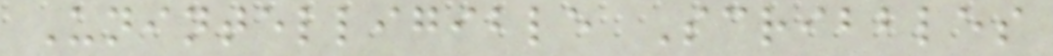Unintelligible Scribbles
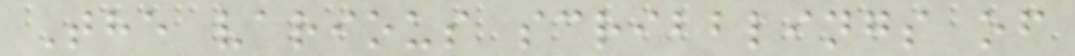The various scribblings of
